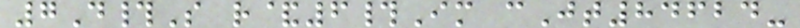7D#S r&6#Im cJt84624-
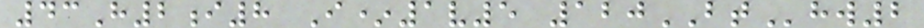43H2i8 I*1v5 120BThw2
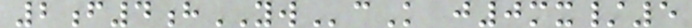2f4hYWcK j0mx/5
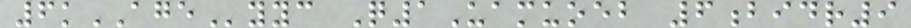6kAGEyyc Q1Uamuoeb 6bidr9
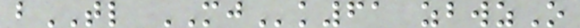bTL MJk61 zbwzO
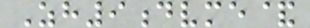Zh9dvme&
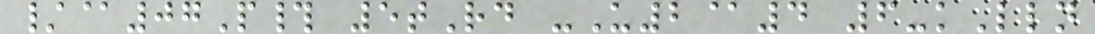/@07P# 5tRd -U2@4 6-kLln
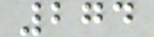274
